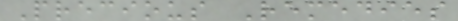Precious Remedies
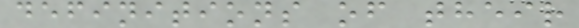definitions of their
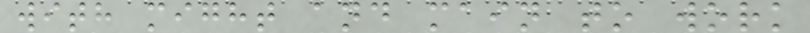with might and main to work
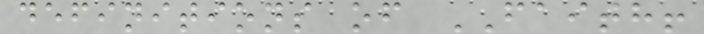definitions of FAITH!
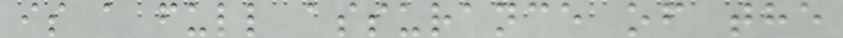is a full assurance of the
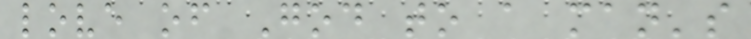love of God to a man's
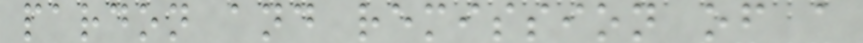pardon and remission of a
